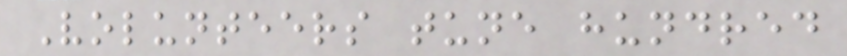Volunteers tune hundred
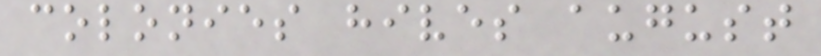colonies hives august
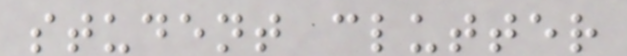student clutter
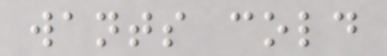wants cold
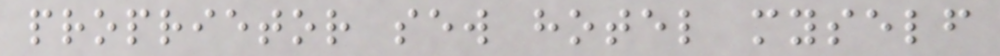proprietor sew hotel myself
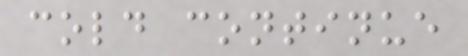cold continue
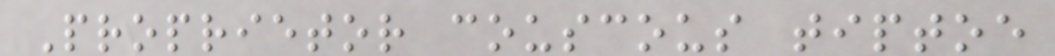Proprietor couscous tiptoe
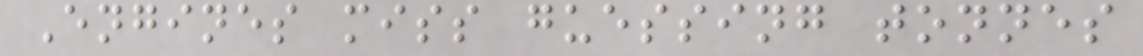Engines miss guessing tonnes
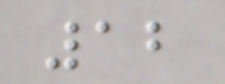12
